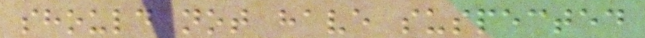should not have suspected
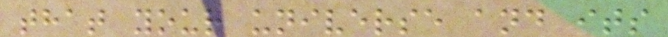that your universe and its
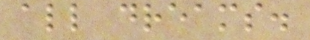all dreams.
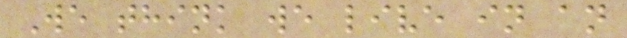We think we live in an
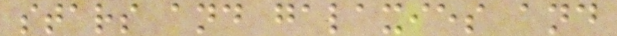stars and galaxies and
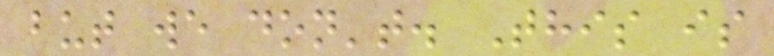but we don't. This is
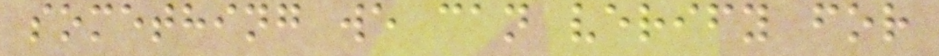something we can verify for
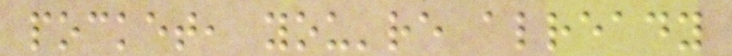pocket, you're already
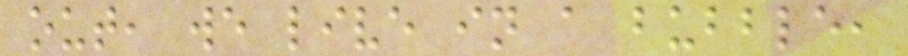out, we live in a bubble,
